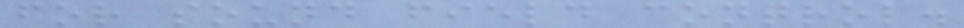for sound field control.
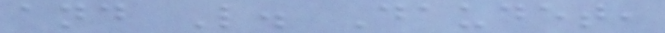and L. Daudet,
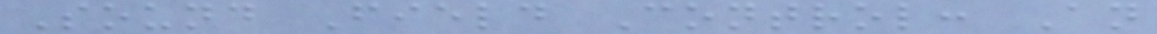Sound Field Control: An
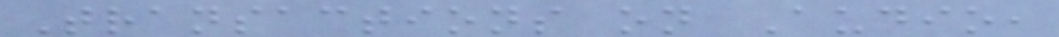Transactions on Audio,
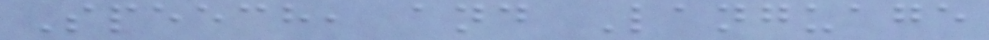Speech, and Language
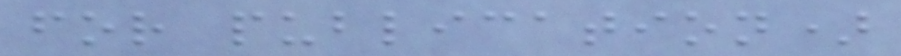for publication)
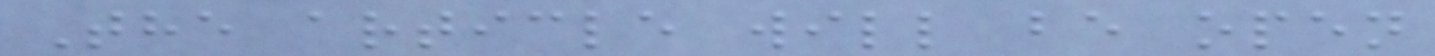The article will be open
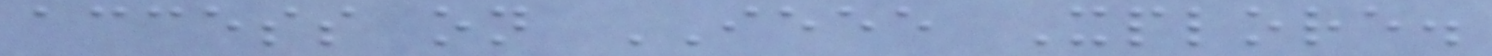access on IEEE Xplore.
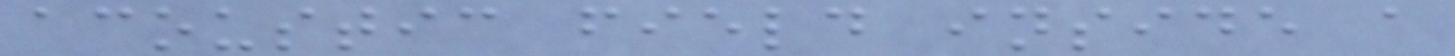acoustic field inside a
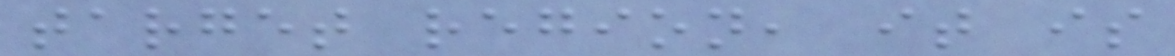target region, it is
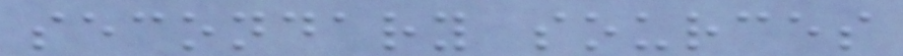secondary sources
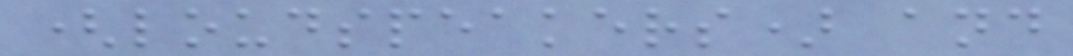(loudspeakers) and
